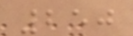250
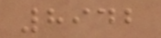8942
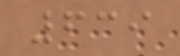639
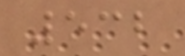532
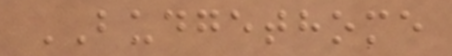BUDGETHOME
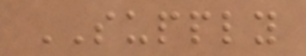SUPPLY
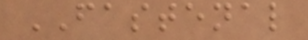FASTENAL
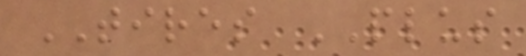TIRES PLUS
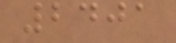2401
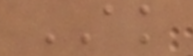AK
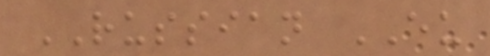RUSSIAN EU
